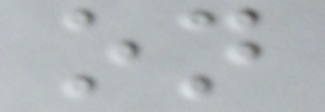on
